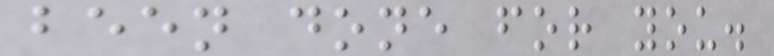been done for you.
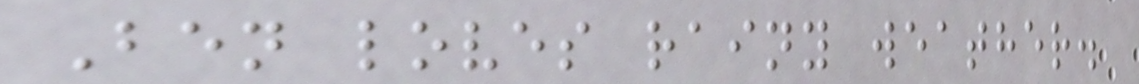Ben loves rainy weather.
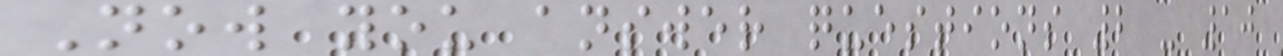Now you answer questions 2 - 10
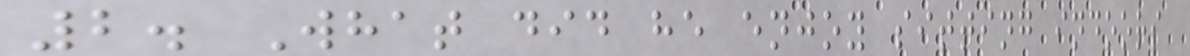2. What did he enjoy sitting indoors
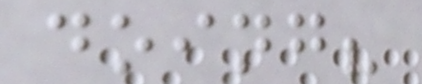doing?
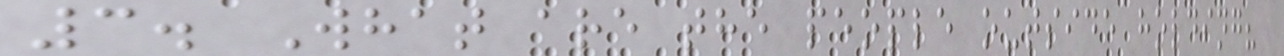3. What are the people outside holding?
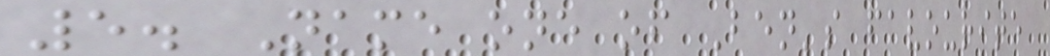5. Name one of Ben's favourite
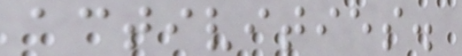activities.
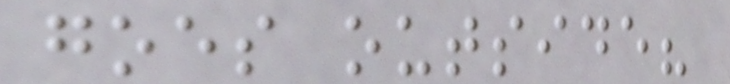goes outside?
